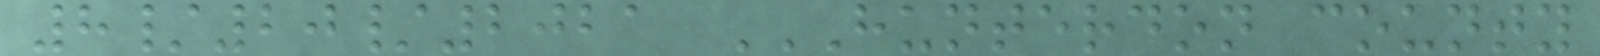8/20/2021 HUNTERDON COUNTY
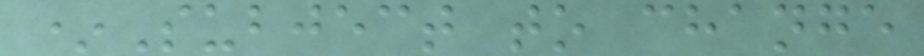*Subject to change
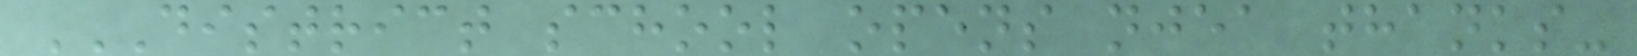DISTRICT SCHOOL OPENS NJEA THANKS-
